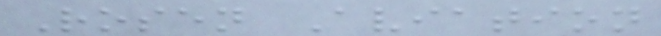Rosen Aviation
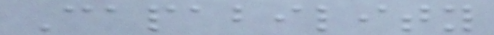Capability
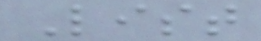List
